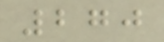270
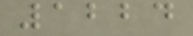1224
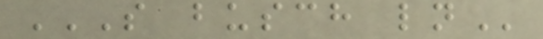S BUSCH LN
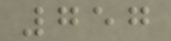757
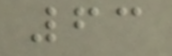63
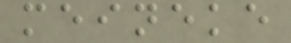meineke
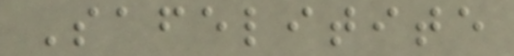Safelitite
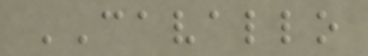CAVALLO
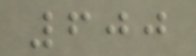600
